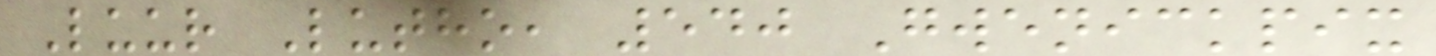Luur Lutho, 540 Gwenickpix
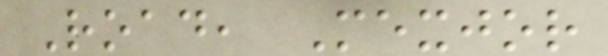Road, Mexjor
